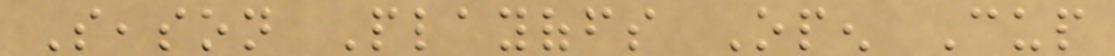Season Playoffs Open Cup
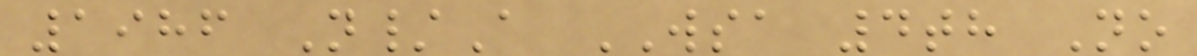1986 N/A WSA 4th No
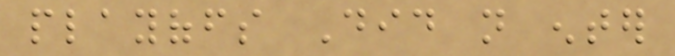playoffs Did not enter
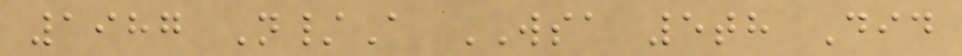1987 N/A WSA 5th Did
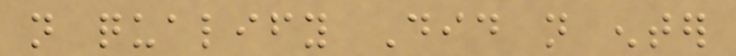not qualify Did not enter
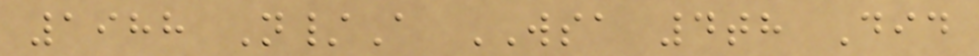1988 N/A WSA 4th Did
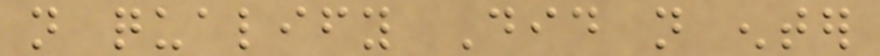not qualify Did not enter
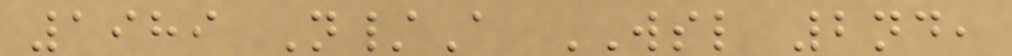1989 N/A WSL 2nd,
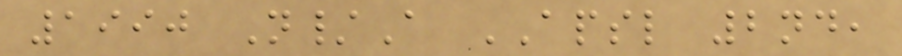1990 N/A APSL 2nd,
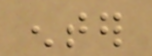enter
